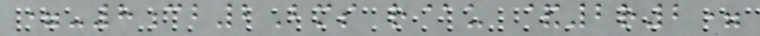=-8cb2Bms r@u &2r2=
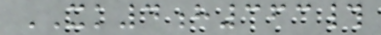XK4h363#
